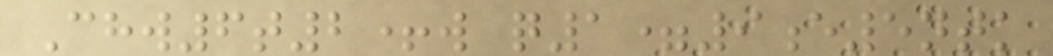Chw6t2+w q1=9e5ntk
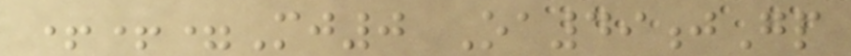++=Mj0 Oa49jGp
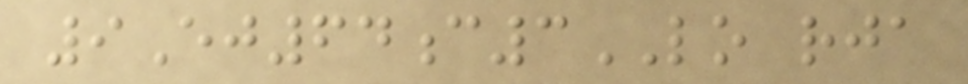9Ej64c3LO rja
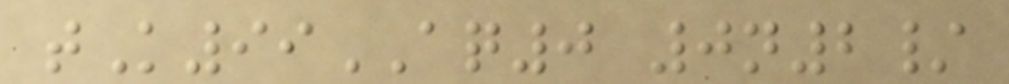tK99AQ0 0n2/
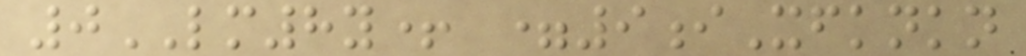0LM8y+ =9iXfknkn
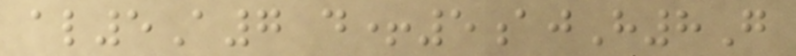al5A7 d+5ajH8G
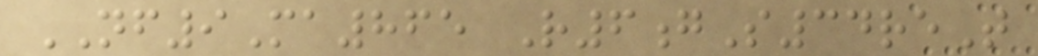NF9Ma865 R6gS34reT
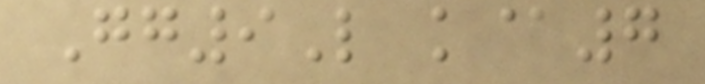Gg9L k@7
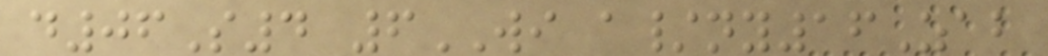d06S4 6WI a/ny16Zab
